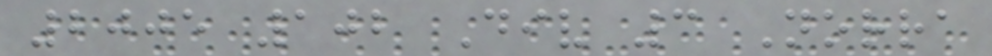2005 102 Div 3 Norra
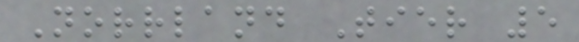Norrland Tier 5
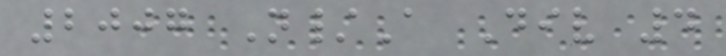2007 N/A Div 4
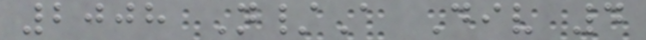2008 N/A Div 4
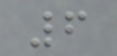6
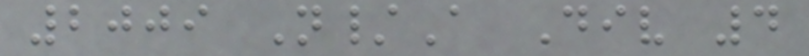2009 N/A Div 4
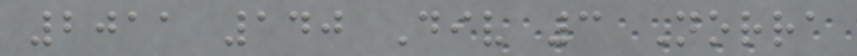2011 140 Div 3 Norra
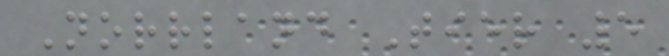Norrland Tier 5
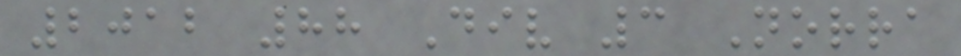2012 88 Div 3 Norra
